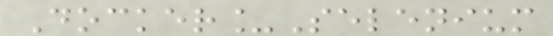Docker_Selenium
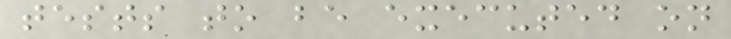tests to be executed on
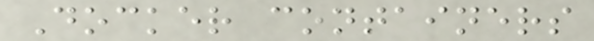Docker containers
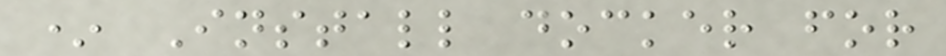* Install docker for
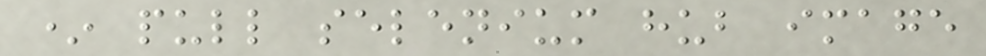* pull selenium hub image
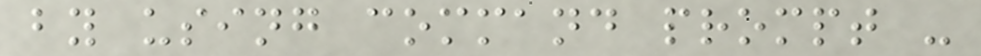by using command prompt -
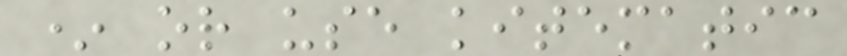* or use kitematic
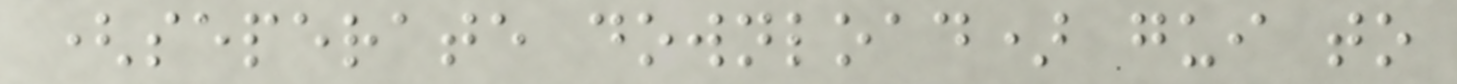(seperate download) gui to
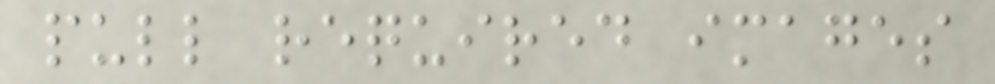pull required images
